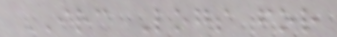IRC Logs for
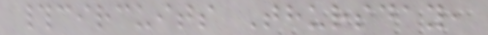#circuits Thursday,
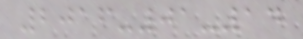2016-01-14
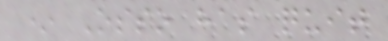* Osso has quit
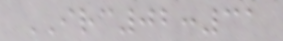IRC02:31
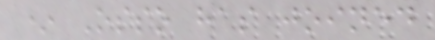* Osso has joined
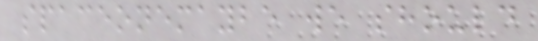spaceonemaybe we should
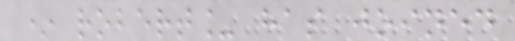* robert_ has joined
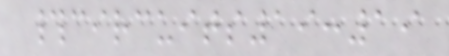#circuits19:19
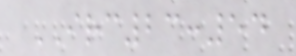IRC23:54
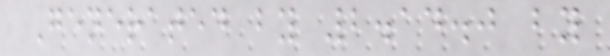Generated by 2.14.0 by
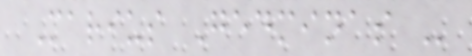Marius Gedminas -
